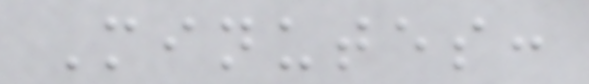Minutes:
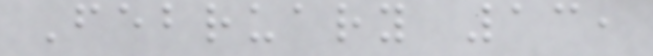February 13,
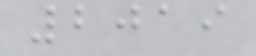2019
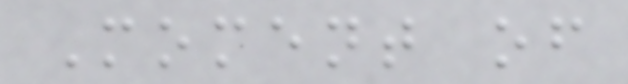Moment of
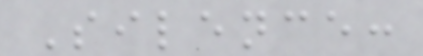Silence:
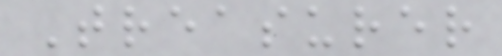Treasurer
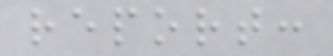report:
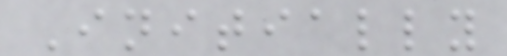Initially
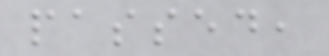passed,
